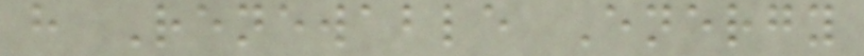h Renewable Energy
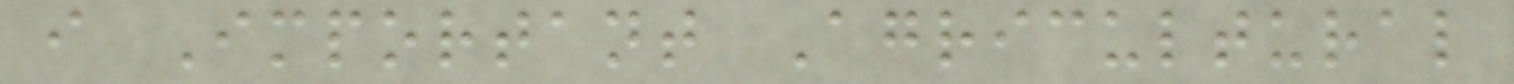i Important Agricultural
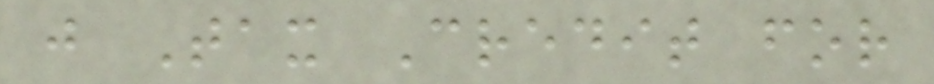j Tax Credit for
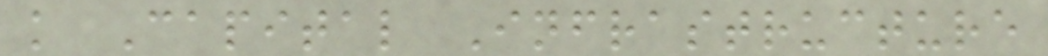k Capital Infrastructure
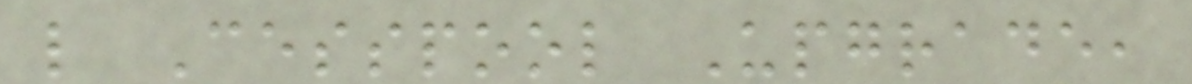l Cesspool Upgrade,
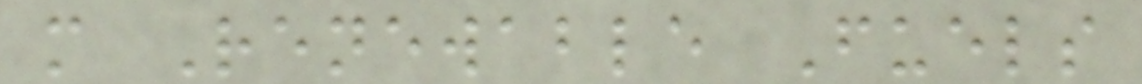m Renewable Fuels
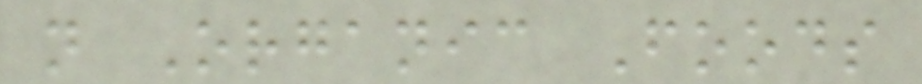n Organic Foods
